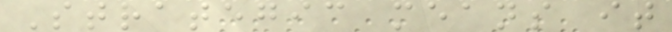Strategic means it
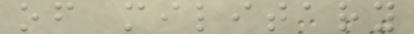of military
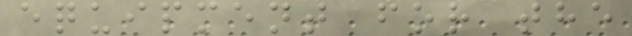equipment for the
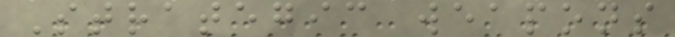Strategic weapons
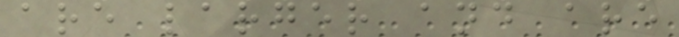are larger and are
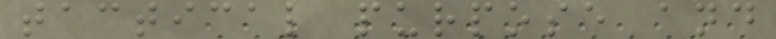tactical purpose and
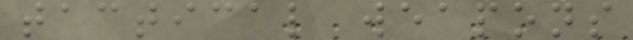tactical weapons
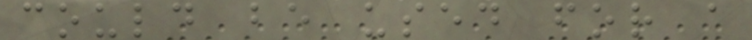could be used for a
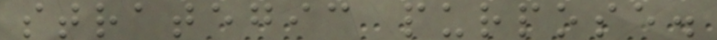strategic purpose.
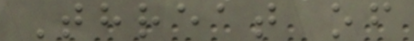Threat of
